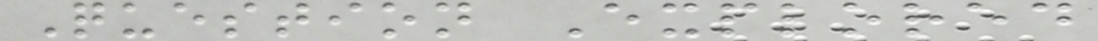Question Explored
